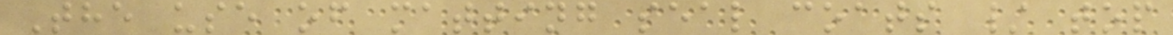The use of matting seal coats / top
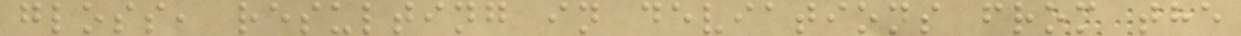gloss, resulting in deviations from the
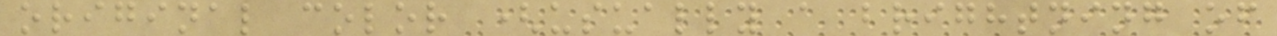original color (usually a brightning of
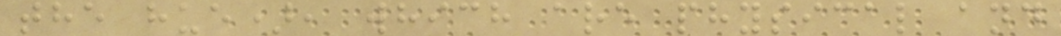the hue), which are physical and
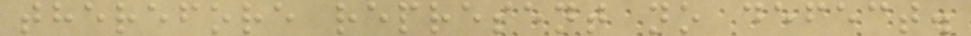therefore represent no defect.
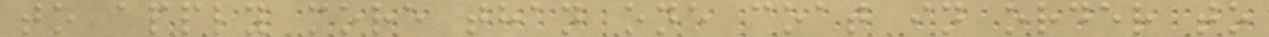to apply more than one coat in order to
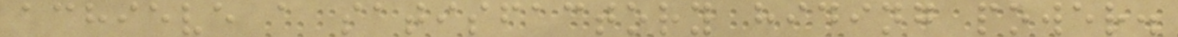achieve a satisfactory hiding power.
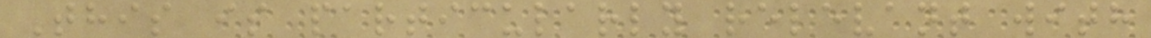This is particularly relevant with
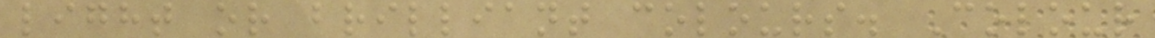light or brilliant colours. Colour
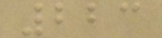223
